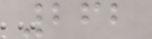262
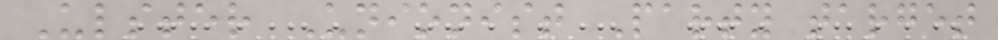Ulster Unionist Party target
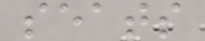seats
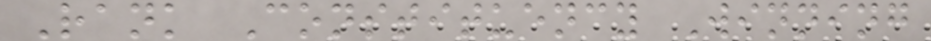Rank Constituency Winning
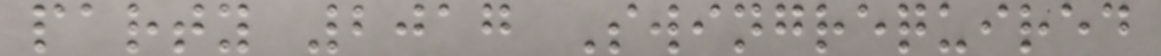party 2017 Swingrequired
